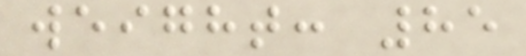weight: 85
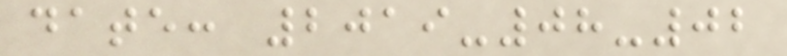date: 2019-08-02
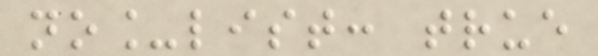no_list: true
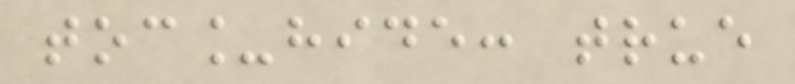toc_hide: true
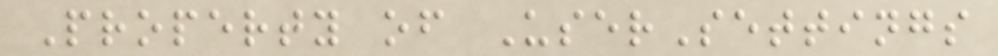Property of UserSettings
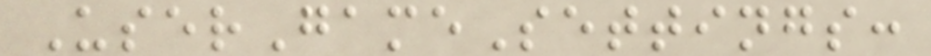UserGameSettings:
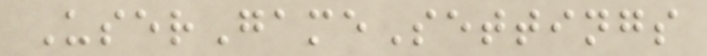UserGameSettings
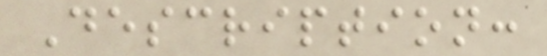Description:
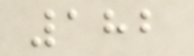182
